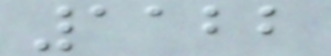1122
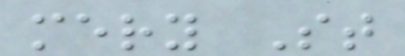mery St
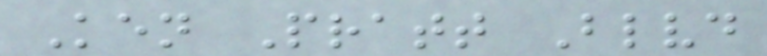Ken Pratt Blvd
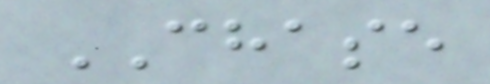CHASE
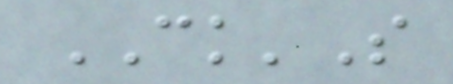CK'S
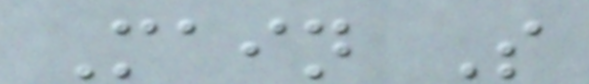Main S
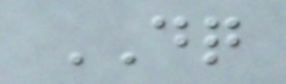DQ
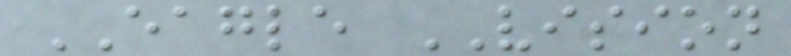EAGLE VISION
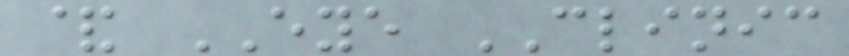& EYE CLINIC
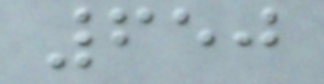650
